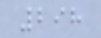298
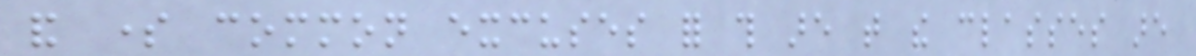and some common excuses for this are that the classes are
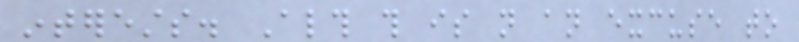interests. Although this is not an excuse to
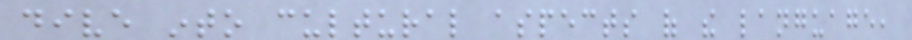dive into cultural aspects of the language,
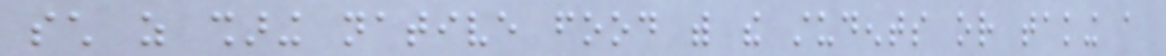such as sharing native food with the students or taking a
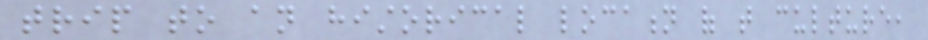trip to an historical location of that culture,
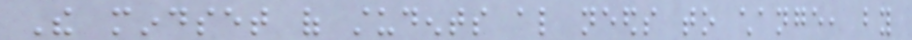The mindset of students also needs to change, by
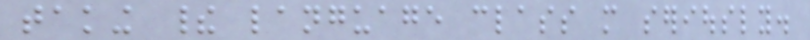taking their language class more seriously.
